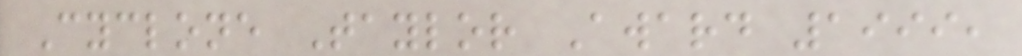Cyclone Taylor Award 1999,
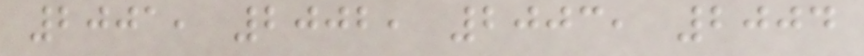2001, 2002, 2003, 2004
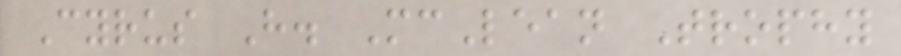Cyrus H. McLean Trophy
